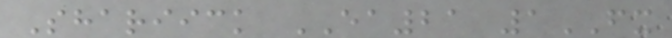Shariick EA21 1FX
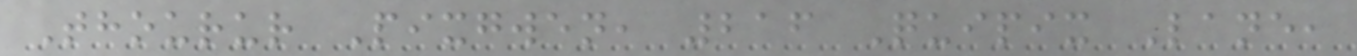Thourur Pixgwen, 216 Quipix Lane,
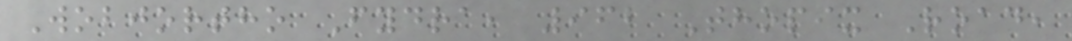Wobjortho Fydra, 962 Thopix Road,
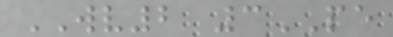WV2 3PE
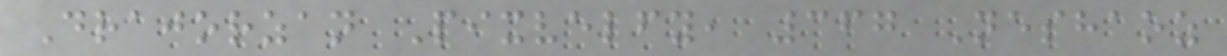Drajorzan Pixvelfy, 367 Neshaoz
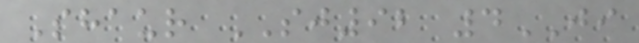Shaur SJ92 4JI
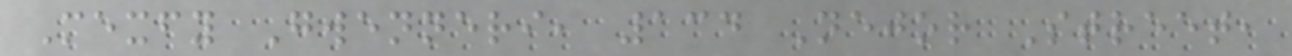Mexfy Gwenneri, 134 Nejor Street,
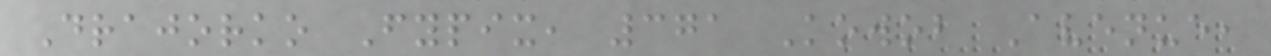Drajorko Fypix, 371 Kowob Avenue,
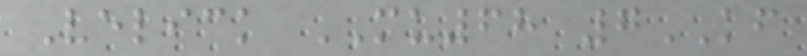Velick MU68 7KF
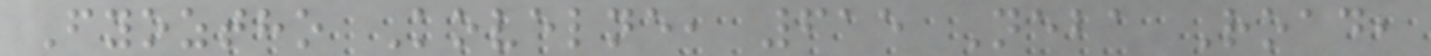Fyoztho Kovelne, 615 Neba Road,
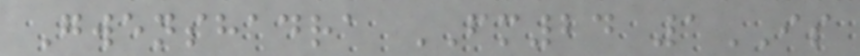Gwenshadra FM24 1IS
